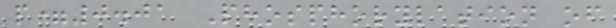p=0.01 Phosphorylation of
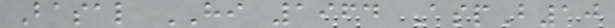Basal HI 1964 AspB10
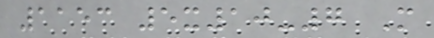1153 5x10-7 M
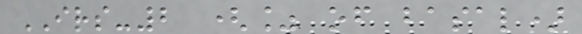IRS-2 (% of basal)
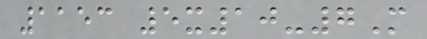1153 5x10-7M
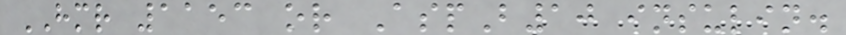HMR 1153 or AspB10 insulin.
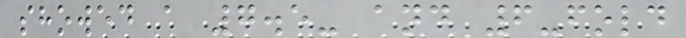showed a 7.5- and 6-fold
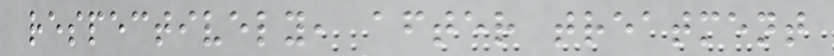respectively, after treatment
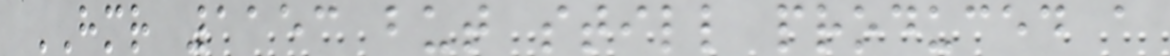HMR 1153 but still produced a
